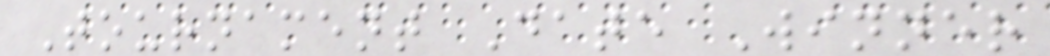Tournament Date Winner
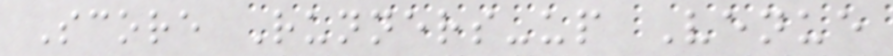Score Runners-up Venue
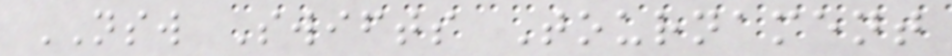NSW Swifts Tournament
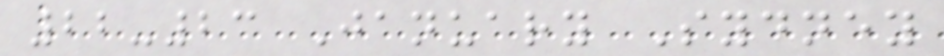22-23 January Sydney
